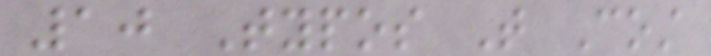10 Typos That Cost
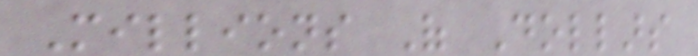Millions Of Dollars
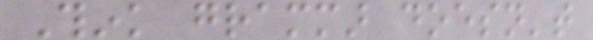Think grammar doesn't
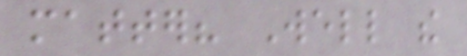matter? Well the
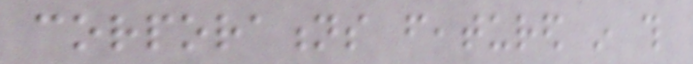corporations featured in this
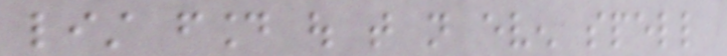list found out that not even spell
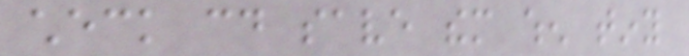check could save them when tiny
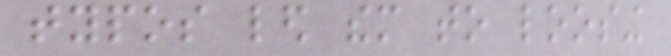typos led them to loosing
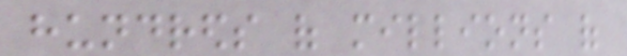hundreds of millions of
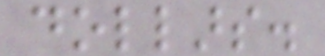dollars.
